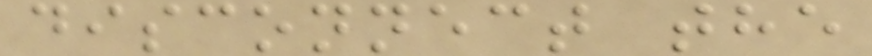disconnect the
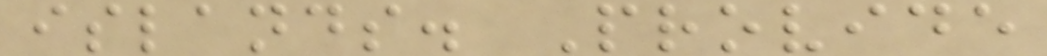islands. Provide
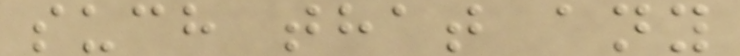such that any
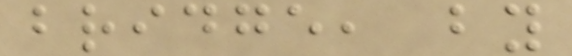bridge, by
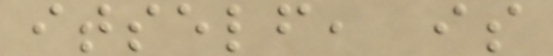itself, is
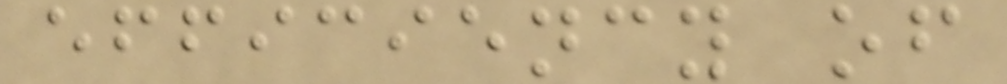efficiency of
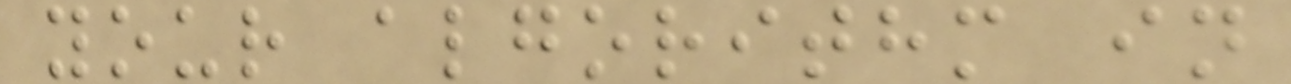your algorithm in
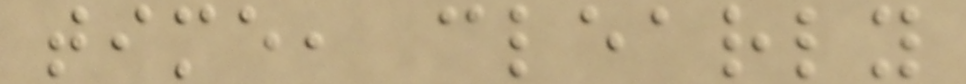time, clearly
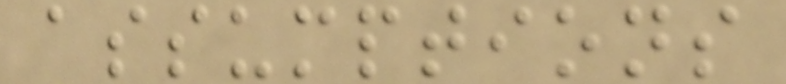assumptions
